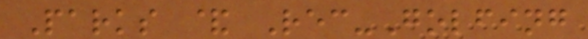Parks & Rec-Golfing
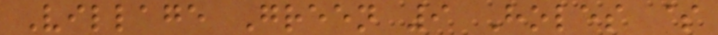Village Green 9 Holes $
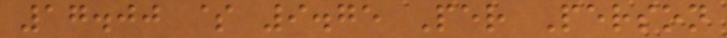17.00 $ 9.75 Per Person
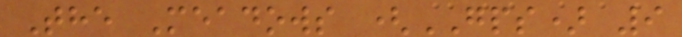The Meadows (GPS) 9
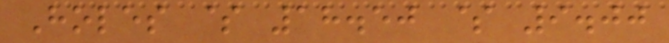Holes $ 18.50 $ 9.00
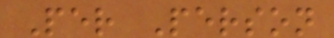Per Person
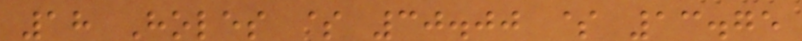18 Holes $ 30.00 $ 13.75
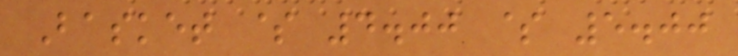Basket $ 4.00 $ 5.00
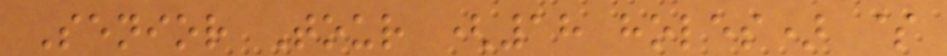Senior Tour (18 holes) $
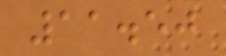11.50
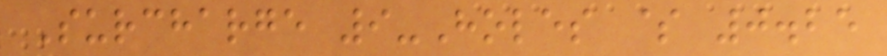Surcharge 9-Holes $ 0.25
